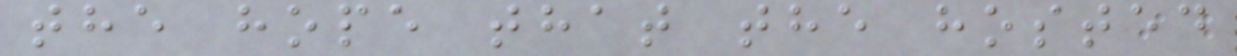the hope that the hosted
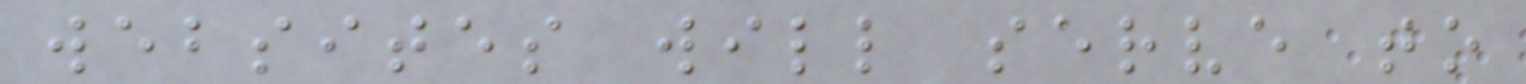websites will serve to
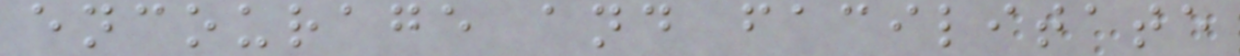encourage and facilitate
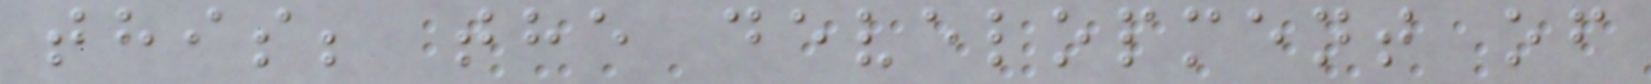this; the development of
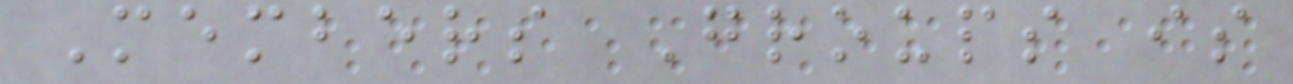Members Groups is
